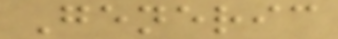Generic
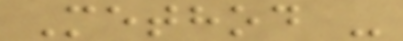Method -
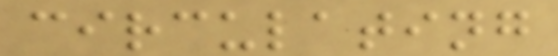circulating
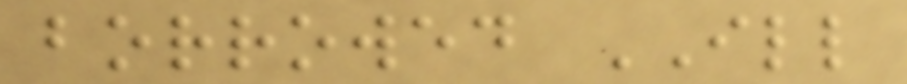borrowed ILL
